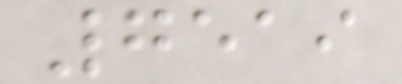7519
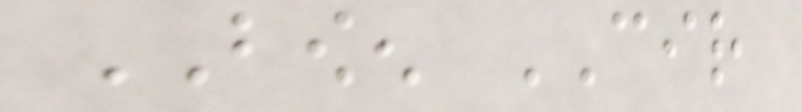BOWEN CIR
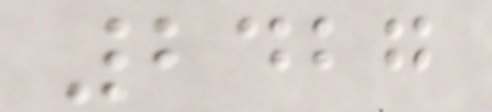2427
